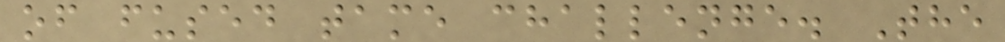of fused tame challenge. The
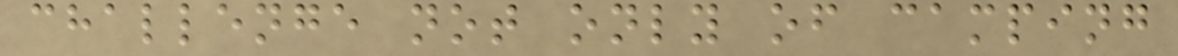challenge not only of camping
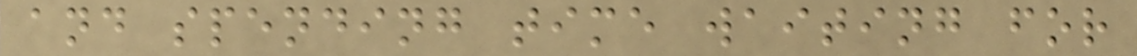and spending time waiting for
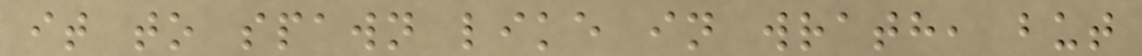it to spawn like in wrath, but
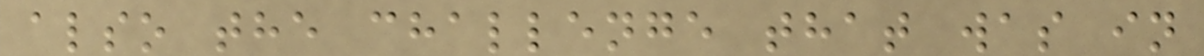also the challenge that was in
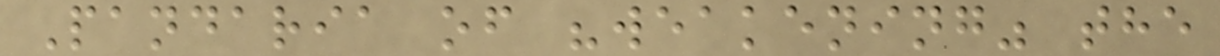Pandaria of "weakening" the
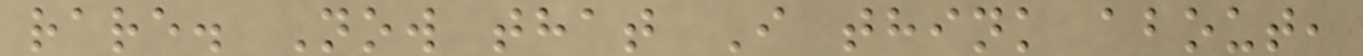rare. Now that I think about,
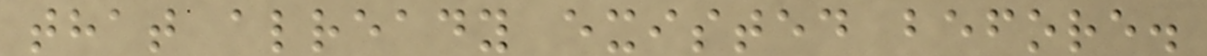that already existed before.
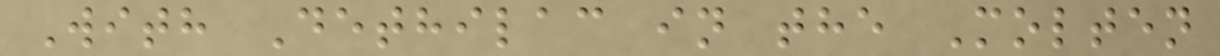With Dethilac in the Molten
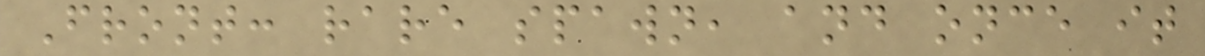Front: rare spawn, and once it
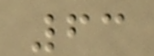63
